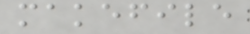makefile
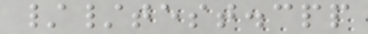//test.cpp
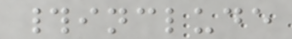#include
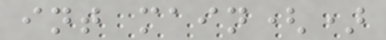int main()
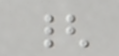{
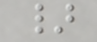}
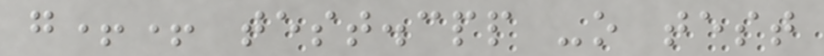g++ test.cpp -o test
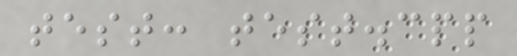test: test.cpp
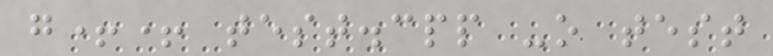g++ test.cpp -o test
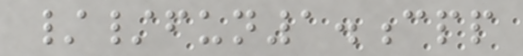//fun1.cpp
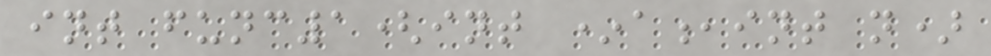int func1(int *a,int n)
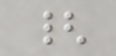{
